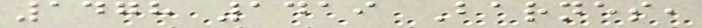1478 1419 Barnes,
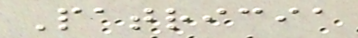Patricia
